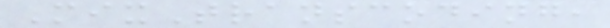MixTranscoding,
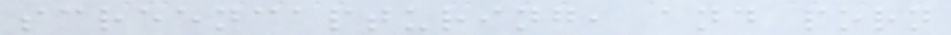screencapturing, and porn
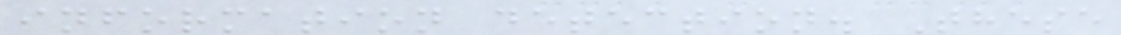information detection. These
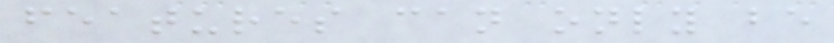features can only be
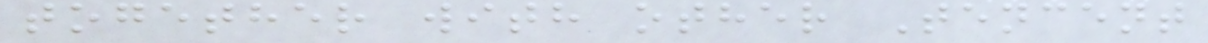together with other Tencent
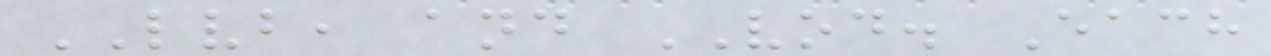LVB, and VOD. Each
